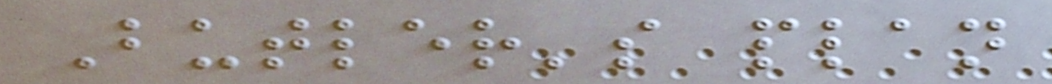Butler's plan
